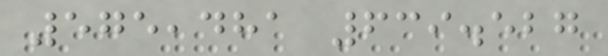575,481 639.527
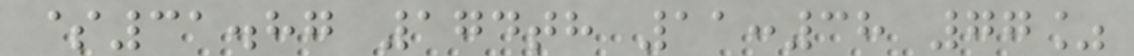$31.87 174th 11:38 77%
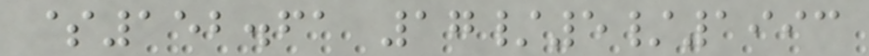$152.61 17/5/1993
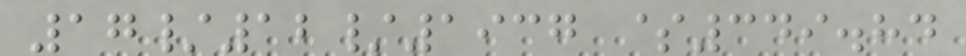17/12/1937 $349.84
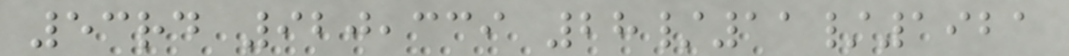53rd 920,339 28/11/1921
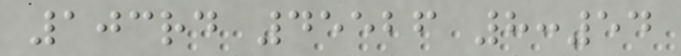103rd 45526 8:54
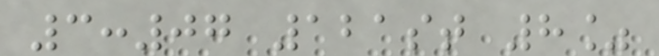3:07 121st 8%
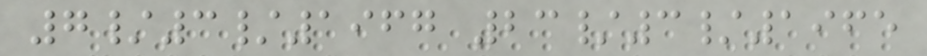7/3/1967 23/3/1965
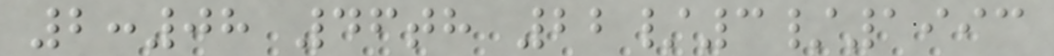2:08 46th 22/3/1993
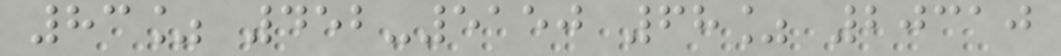83% 452-5150 68% 20310
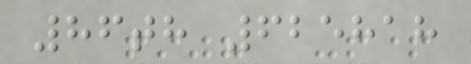86th 625818
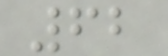62
